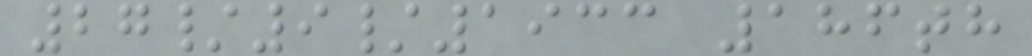27/9/1933 186th
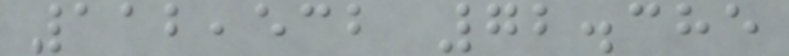112,532 72.385
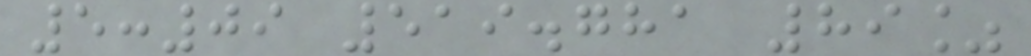5:09 519.781 89%
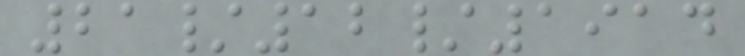21/12/1914
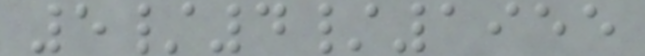5/4/1955
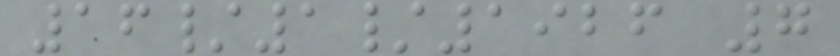16/1/1926 7
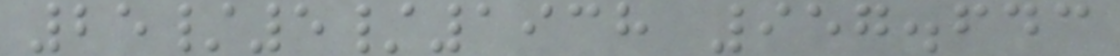25/5/1938 957.643
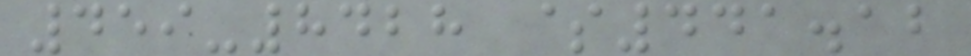459-8428 $441.12
